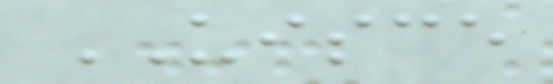UISCE
